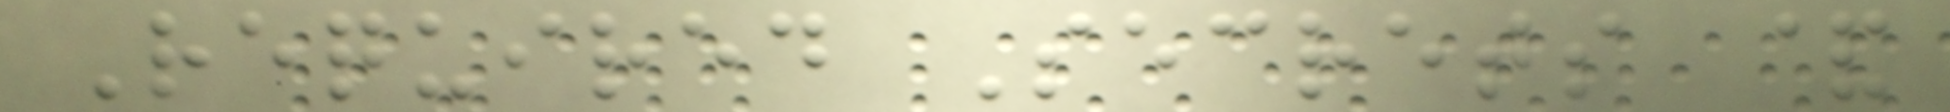Required Secrets &
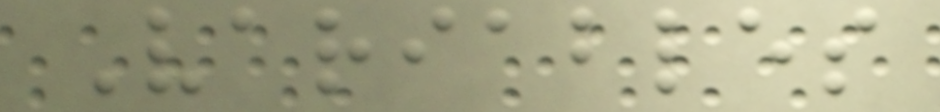Variables
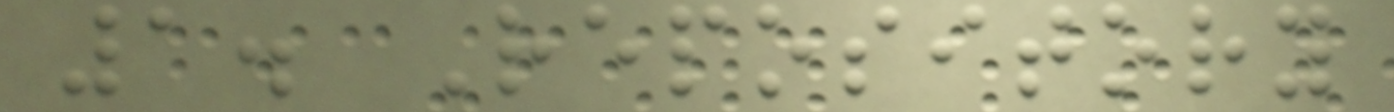1. Repository
